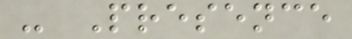- Presence
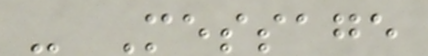- Message
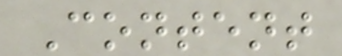Content
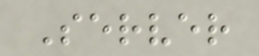Server
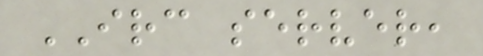IRC server,
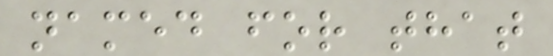named for that
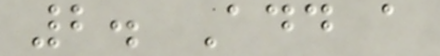2. Add a
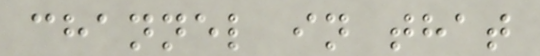channel in that
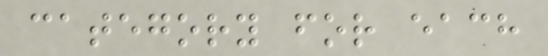category for each
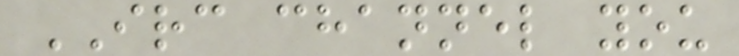IRC channel you
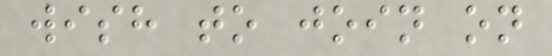wish to join on
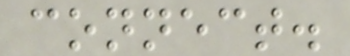connect.
